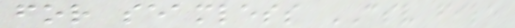for seamless CSV file
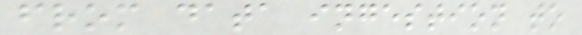from data ingestion to
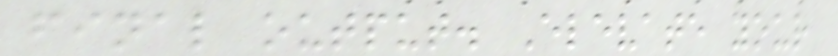final output. Elevate your
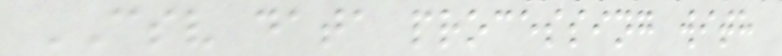CSV data processing with
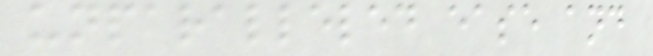unparalleled ease and
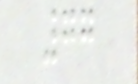77
